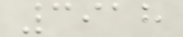3918
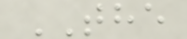THE
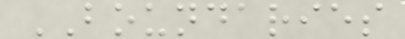BOUNDARIES
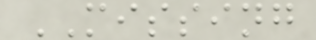MISSING
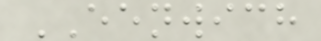EENWICH
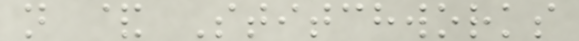n & Stitchworks
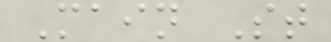Main St
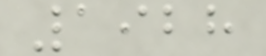1928
